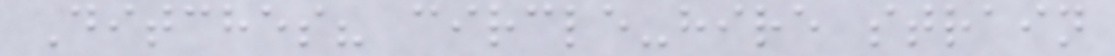Ditches? circle-hire strain
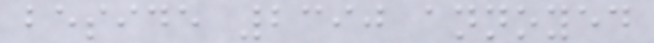beside 2390 annoyed
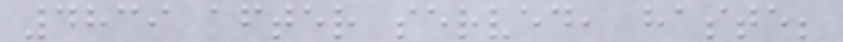4839 after served, haste;
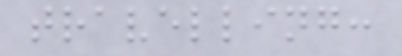travelling:
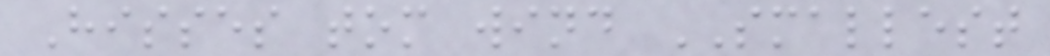Hisses tom wind SMALLEST
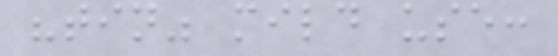"tin" mild use:
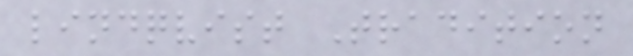lindqvist Tradition
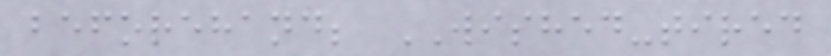beforehand; WISHED-tired
